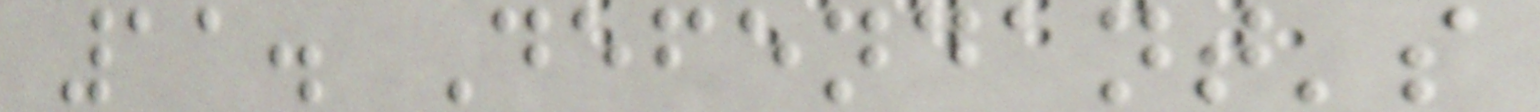11. Defendant's
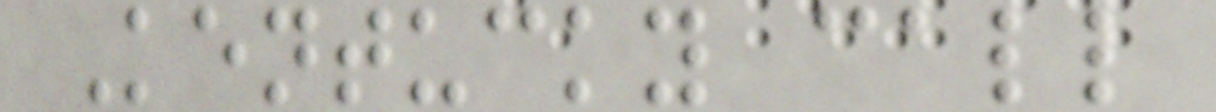Kentucky call
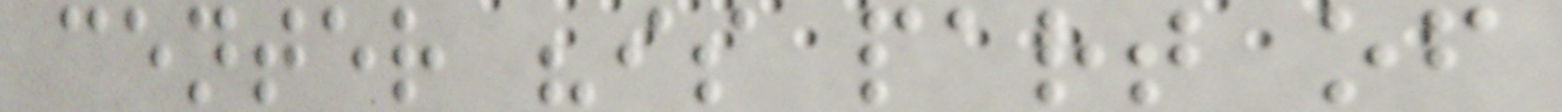center "is part of
